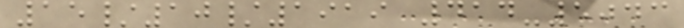15/10/1919 414-5043
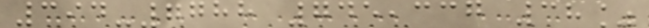394-7788 745,337 38%
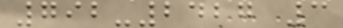792-2427 3
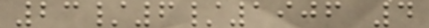23/6/1906 4
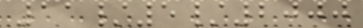11/5/2000
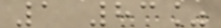1 83%
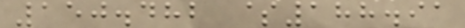150.482 $188.91
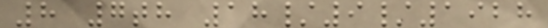8 7th 18/9/1928
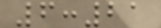6:21
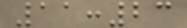11:23
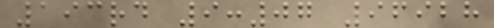193rd 9:07 96928
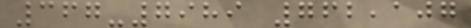367-7989 762,107
